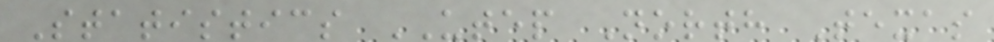Statistics UTEP North Texas
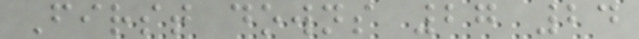First downs 27 24
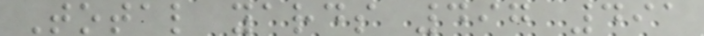Total yards 497 491
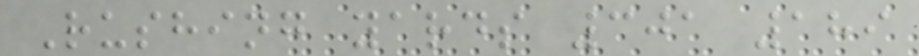Rushing yards 301 189
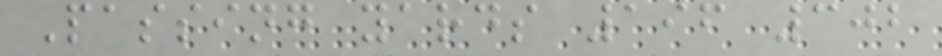Passing yards 196 302
